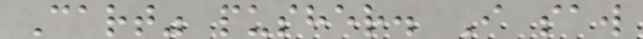Cart" pusher. I saw
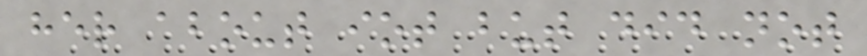her about iot but did not
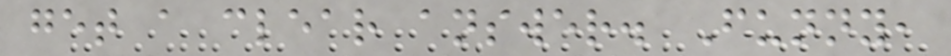get a clear answer. Funny,
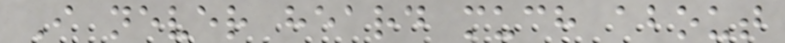I never heard much about
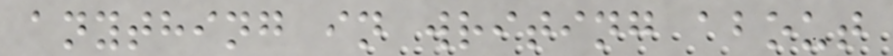anything in writing about
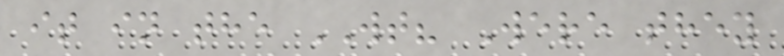it in the WT? Were they
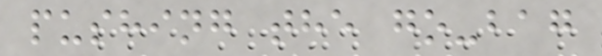pushing the go-bag
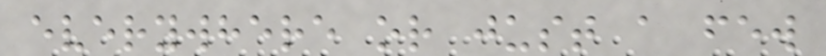everywhere or just a few
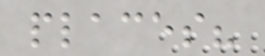places?
